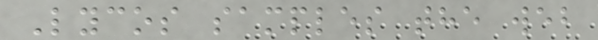Lycos samples the web
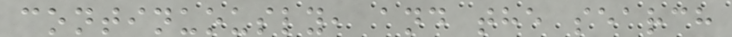continuously, and the search
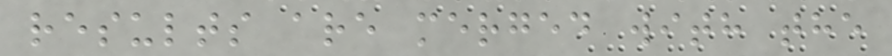results are merged with the
